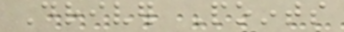Driver Points
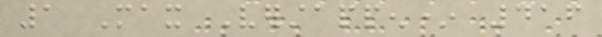1 Max Verstappen* 416
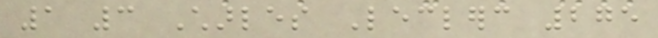1 3 Charles Leclerc 275
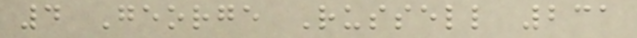4 George Russell 231
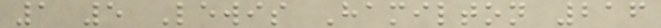1 5 Lewis Hamilton 216
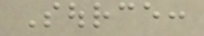Source:
